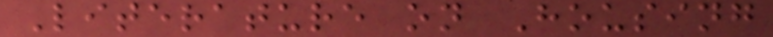Literature on Housing
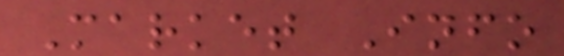Market Info
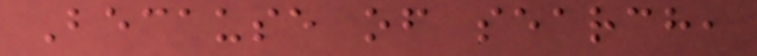Because of search,
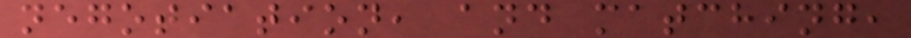negotiation, and matching,
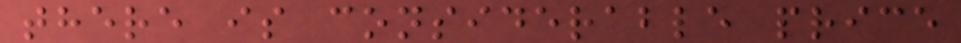there is considerable price
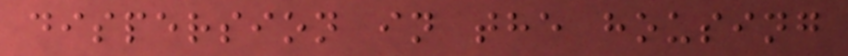dispersion in the housing
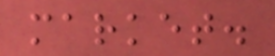market.
